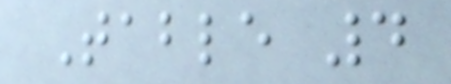Table 4
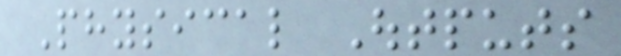Physical Outputs
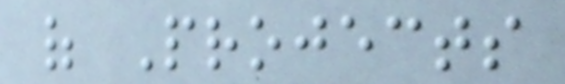of Projects
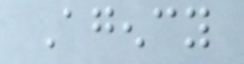Agency
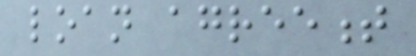loan agreement
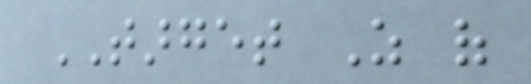TARGET As of
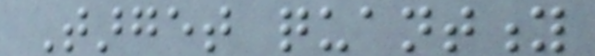Target quantity
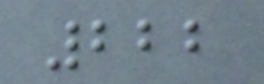222
